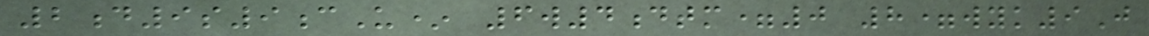2d9s9cU* 6w4dtm=0 8=wyk9J
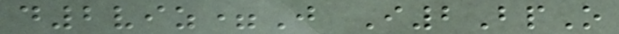d2viz=J I2BpO
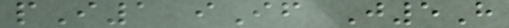pI1 iIf J5H
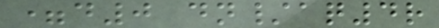=d0 dn/aq4r
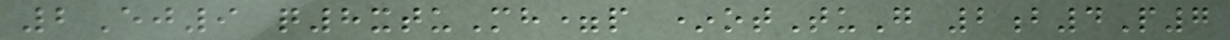2Ej9 q8xtuMh=p *otTuG 2b4P7
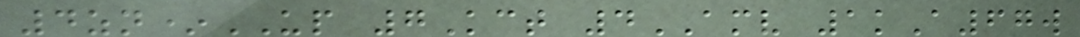4zn*UP 7Kct 4AMV 1kA67w
